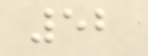52
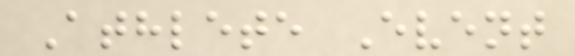Athlete Event
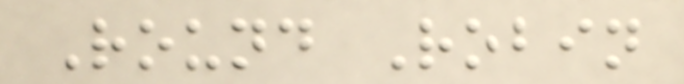Round Robin
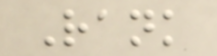Rank
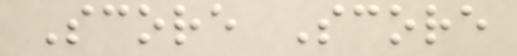Score Score
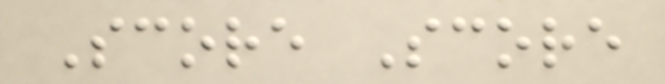Score Score
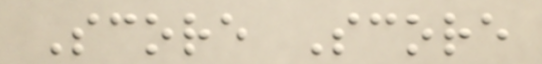Score Score
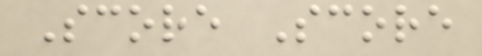Score Score
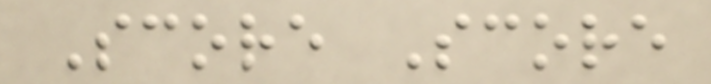Score Score
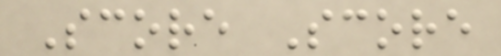Score Score
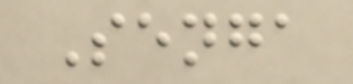Senga
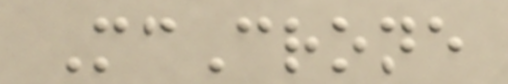McCrone
